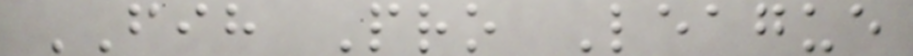FIH Pro League
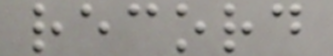record
